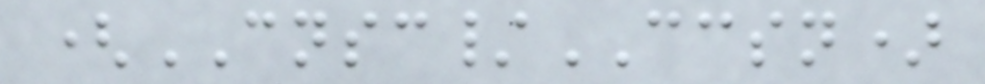(CNSC/CCSN)
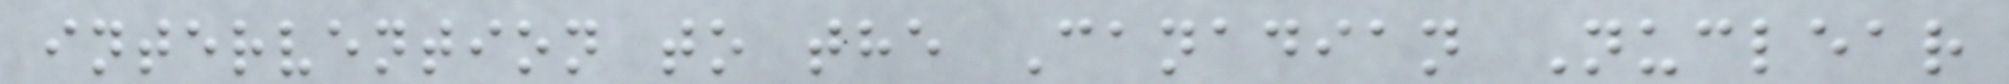intervention to the Canadian Nuclear
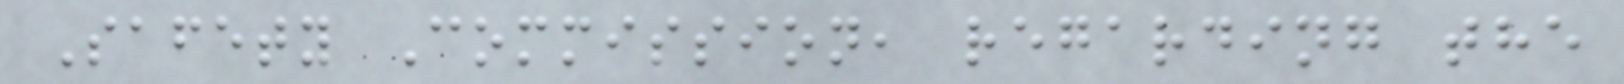Safety Commission, regarding the
